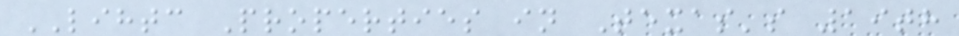LIHTC Properties in Texas's 19th
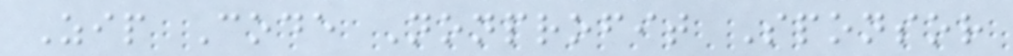Zip Code Nonprofit Sponsor
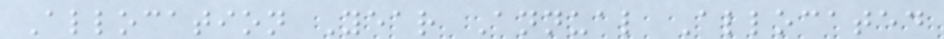Allocation Year Annual Allocated
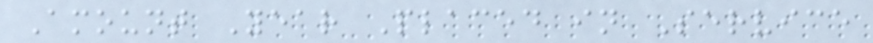Amount Year Placed in Service
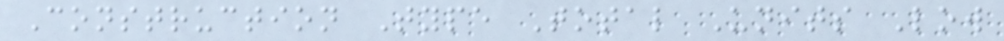Construction Type Total Units Low
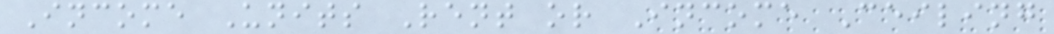Income Units Rent or Income Ceiling
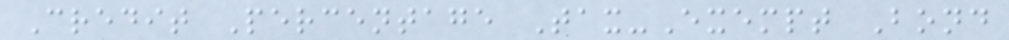Credit Percentage Tax-Exempt Bond
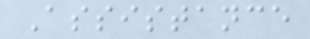Assistance
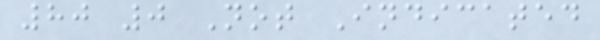80 0 Not Indicated
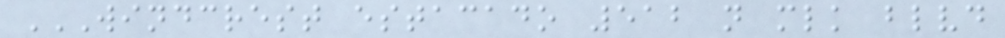WINDCREST ESTACADO 512 N MLK BLVD
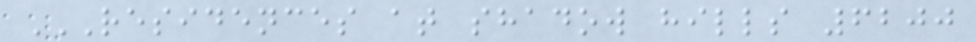RESIDENCES AT SHADOW HILLS 6200
